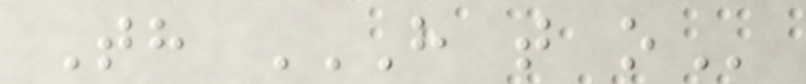Th H T O
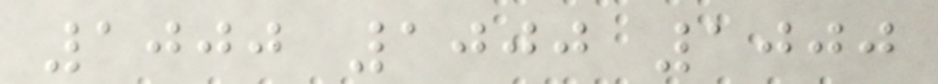1000 1000 1000
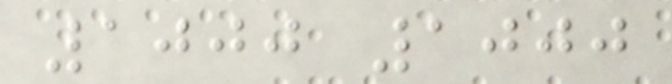1000 1000
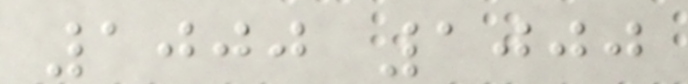1000 1000
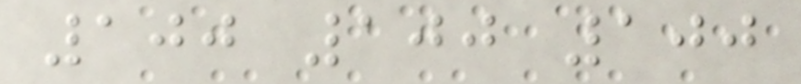100 100 100
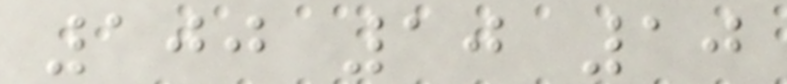100 10 10
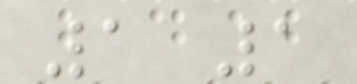1 1
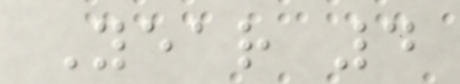Year 4
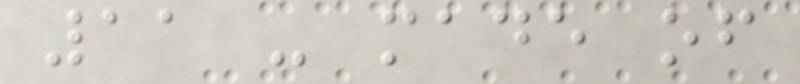11 - made of
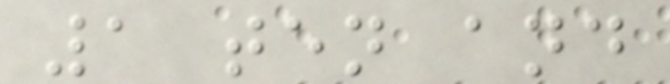1 ten and
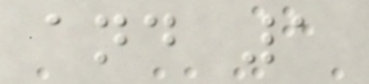and 1
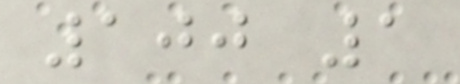100 1
